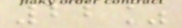22%
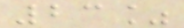23%
